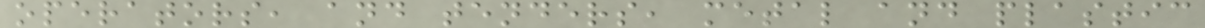operators, and tenders, metal and plastic
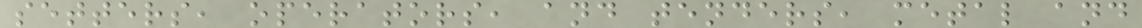setters, operators, and tenders, metal and
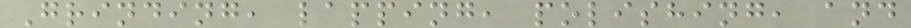Grinding, lapping, polishing, and
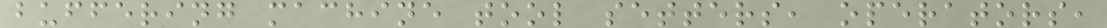buffering machine tool setters, operators,
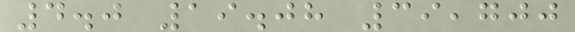4.0 19.08 39,700
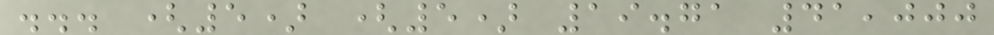... (5) (5) 19.71 41,000
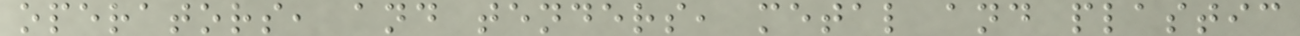operators, and tenders, metal and plastic
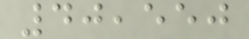40,550
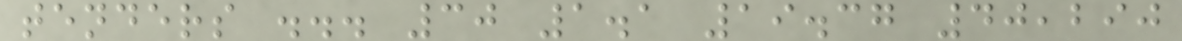tenders ... 30 1.1 19.37 40,290
